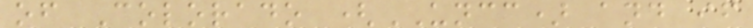of Colorado (UNCC) and if
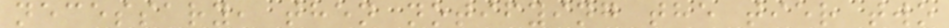necessary, then notifying the tier two
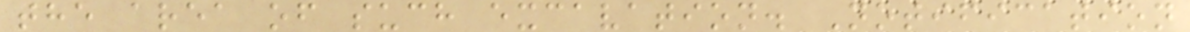the area of such excavation. Notification
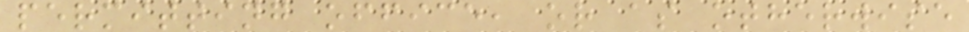permitting office, or as otherwise
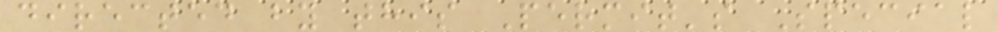directed by this Permit's Special
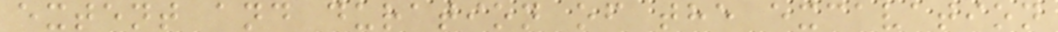extent and duration of the excavation
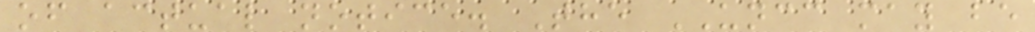of actual notice. The UNCC may be
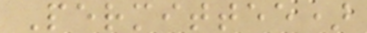Permittee)
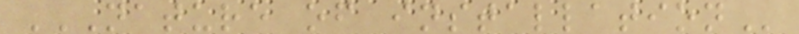NATURE OF INSTALLATION
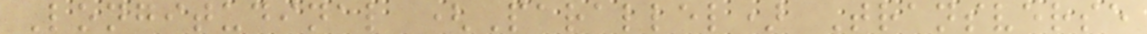Longitudinal (Parallel) Transverse
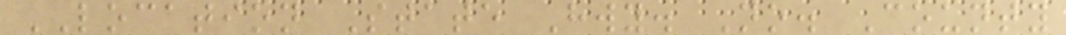LOCATION State Hwy. No. County
